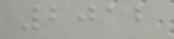2012
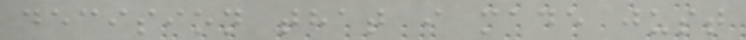decision that i made just
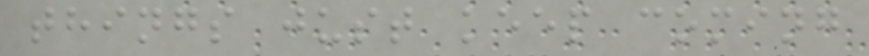things just keep coming
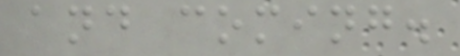and coming.
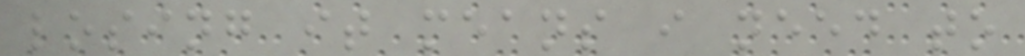losing it means i need to
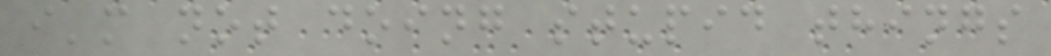i'm not doing stupid things
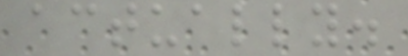actually.
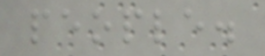people.
